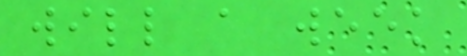will a week
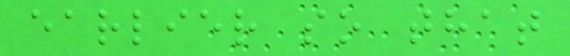earlier so that
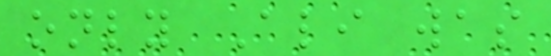only Ali was
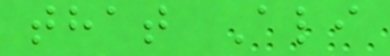that Ali
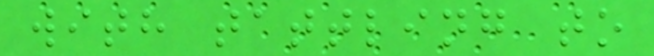with tattling to
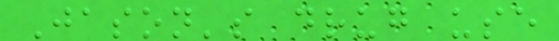Jason's drug use
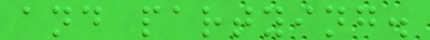and partying.
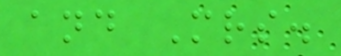and Mrs.
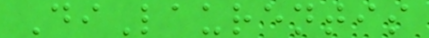DiLaurentis
